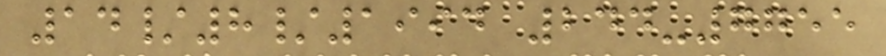14/8/1994 244-7755
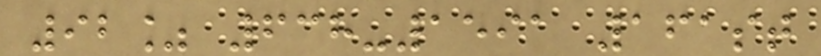92% 638-1591 161st
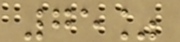75%
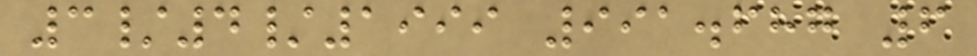3/4/1999 991.687 6
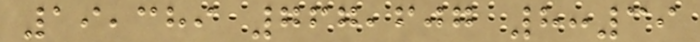19,389 767,607 8:39
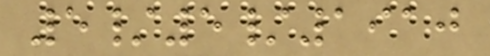5/5/1910
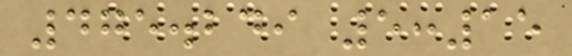475.249 5:15
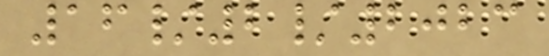16/2/2023
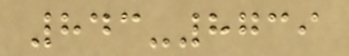843-8739
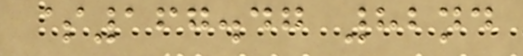$167.47 82nd
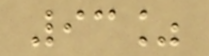93%
